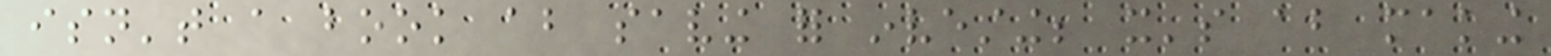isn't a book about saving for investing; it's about making
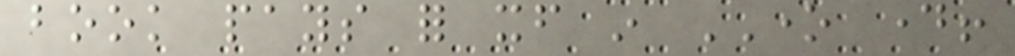book pays for itself in ONE day!
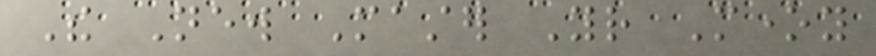The New Master Your Money
